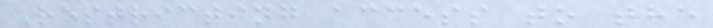Restricting access to the
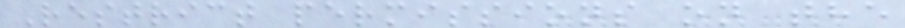Restrict permissions on the
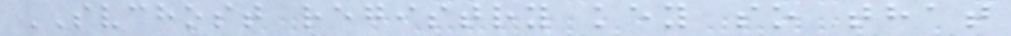SVCHOST registry key so that
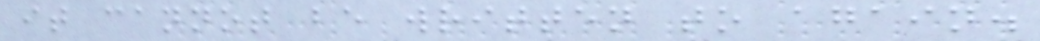it cannot be written to again.
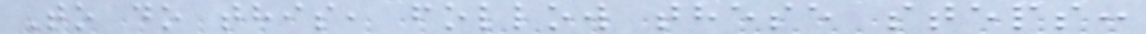To do this, follow these steps:
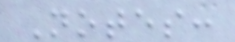Notes:
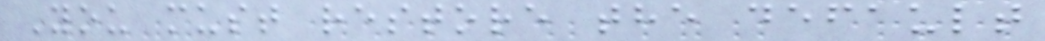You must restore the default
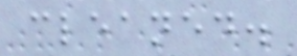cleaned.
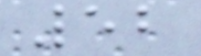52
